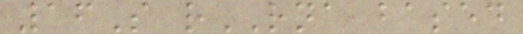16S rRNA based
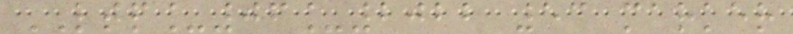LTP_06_2022 53 marker
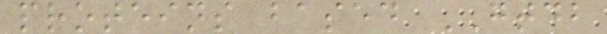proteins based GTDB
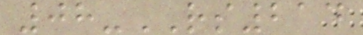08-RS214
